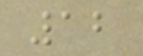12
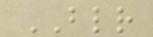BLR
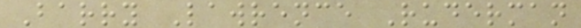Barry Lawrence Ruderman
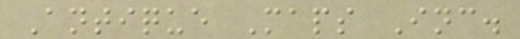Antique Maps Inc.
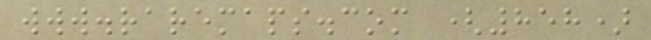www.raremaps.com (858)
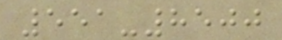551-8500
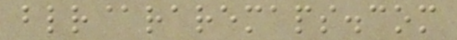blr@raremaps.com
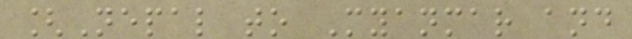[Nepal to Myanmar and
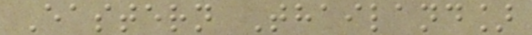Eastern Thailand]
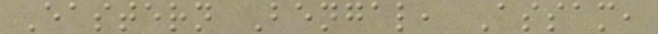Eastern Bengal, Assam,
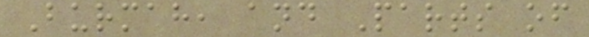Burmah, and Parts of
